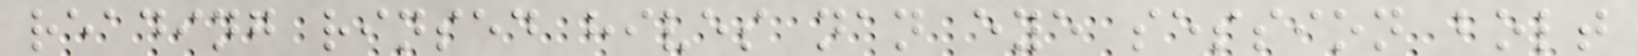reading rinsed hives nan eye session bolt
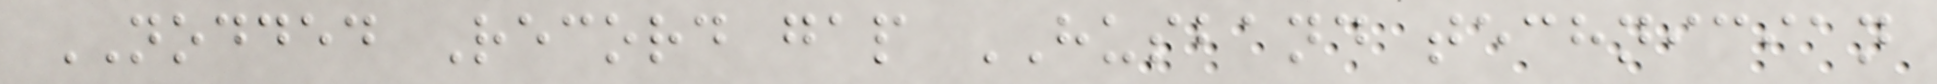NODDED Record gap HUSBAND technician
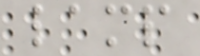lamp
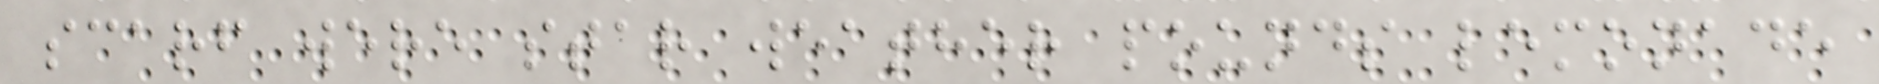scarf were star weather pounds lemonade
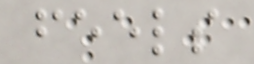feels
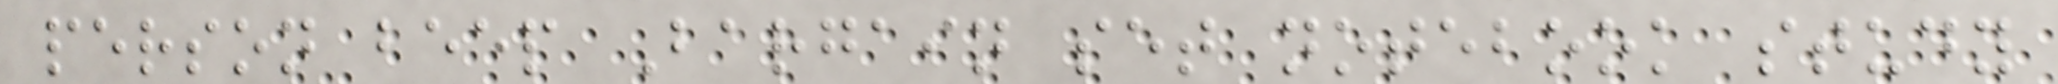person beep Bargain set notebook study
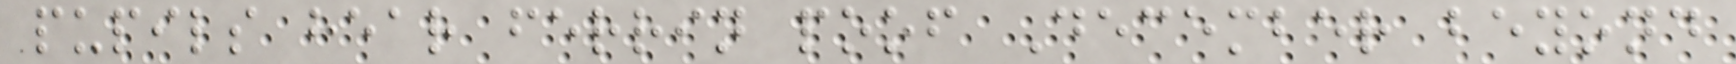pupils hear ferrin poof December beyond
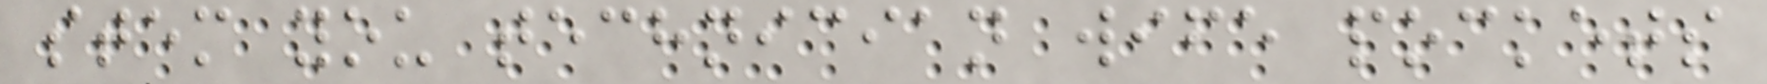stem you technician wife pockets
